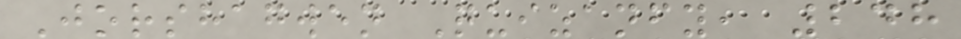Jorshagwen Quizanfy, 248
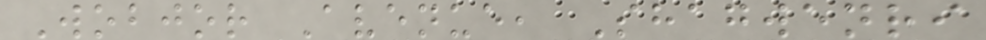Wobjor Avenue, Shagwenri
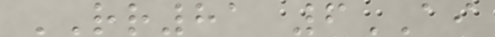RR81 6AI
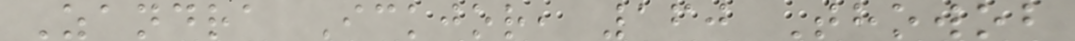Zandra Ickjor, 160 Thowob
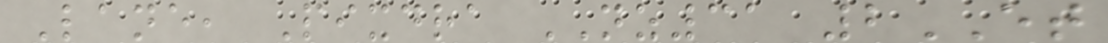Lane, Pixdra NZ31 2ET
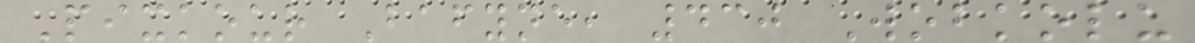Pixkour Bafyne, 430 Wobkolu
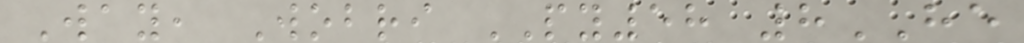Way, Wobri PY58 8HE
